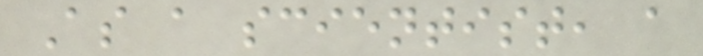As a scientist, a
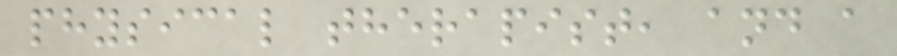physical therapist, and a
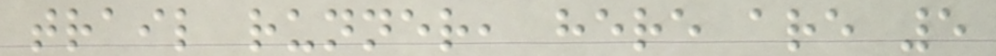trail runner, here are 5
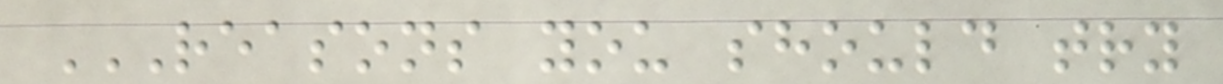REASONS YOU SHOULD TRY
